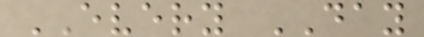EVERY DAY
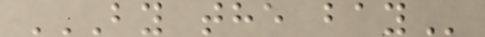BY THE BAY
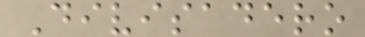Divisadero
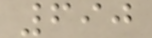690
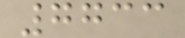7733
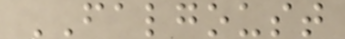FALGOUST
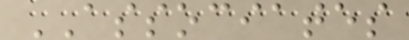ASSOCIATES
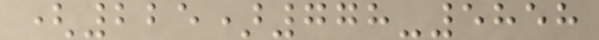(225)778-5858
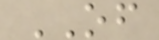OF
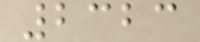2323
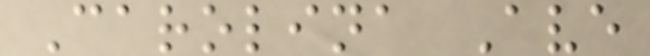Carolina Ave
